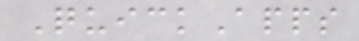QuickApps
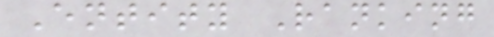Entity Ranking
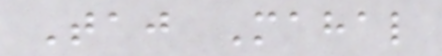Taj Mahal
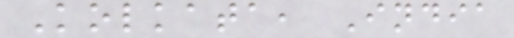Kolkata, India
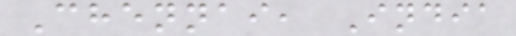Chennai, India
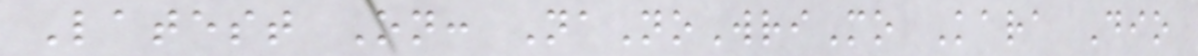Latest On: NaNoWriMo Kara Dio
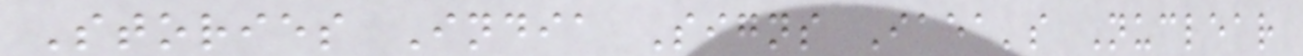Stories India Signs Iaea's Nuclear
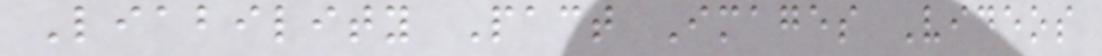Liability Pact Images Videos
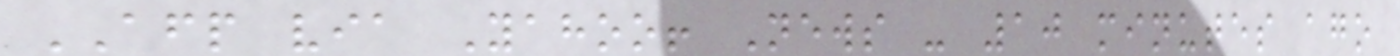AFP via Yahoo! News - 10 minutes ago
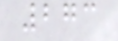273
